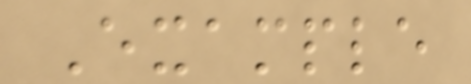Example
